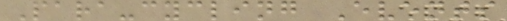Para-cycling Events
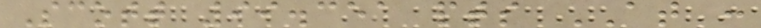Scott 99.351 pts AT :
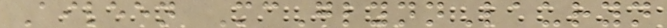Aileen McGlynnLauryn
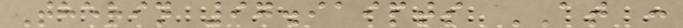Therin 97.919pts AT :
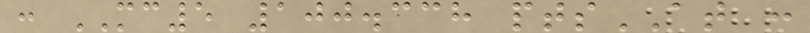: MC5 100.338 ptsAT :
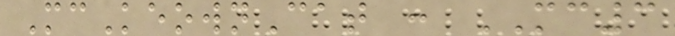McKeownCat : MC3
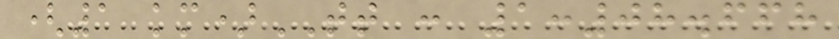(1 km)TT : 1:08.668
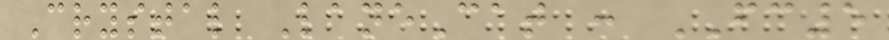Crystal LaneCat : FC5
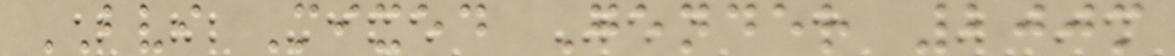BVI Mixed Gender 200m
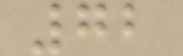72
